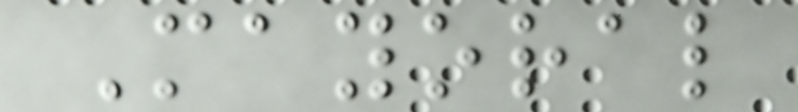Mayoral
